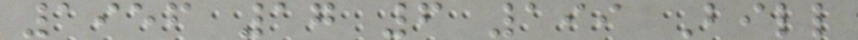1956 17 6 199 Bill
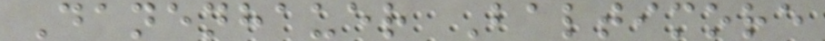Danenhauer Baltimore
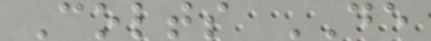Colts DE
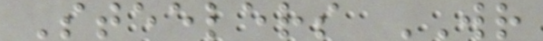Steelers WR
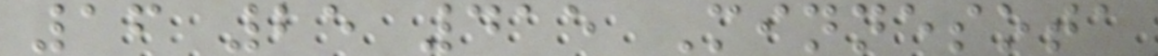16 25 415 Minnesota
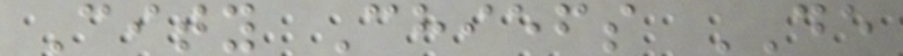City Chiefs DE
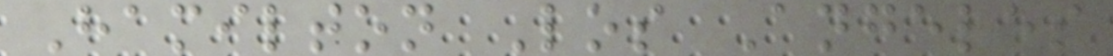Hamilton Los Angeles
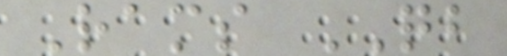Rams QB
